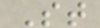St
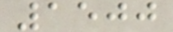1500
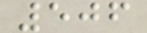506
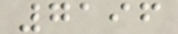7196
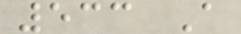533 A
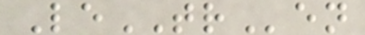LeTRen
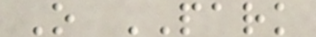O PARK
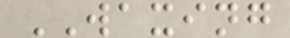WAXING
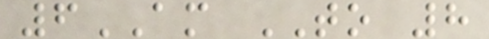6AM TO 8
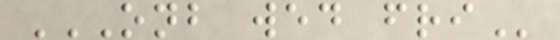ONB WED FRI
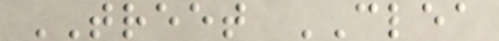TREET CLEA
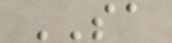SA
